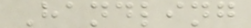Handling
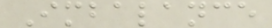Imbalance
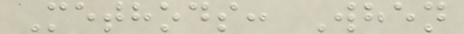Methods: When
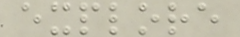explore
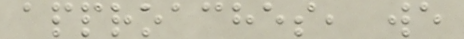approaches, we
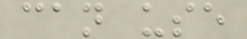can use
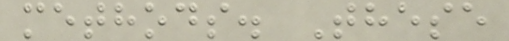methods. These
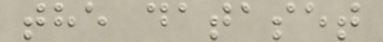the dataset
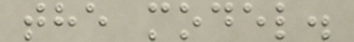the model.
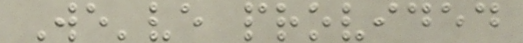We've provided
